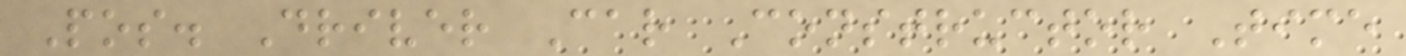Pos. Driver Car Constructor Time
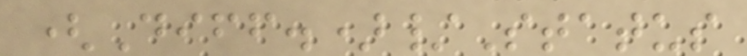(Diff.)/Status
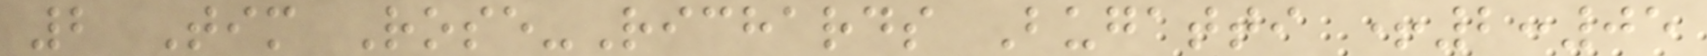2 Tim Rose-Richards Bugatti +2:05
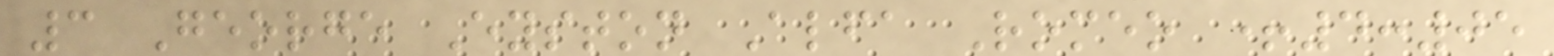3 George Eyston Alfa Romeo +4:05
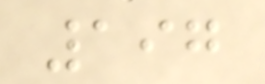197
